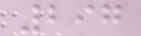297
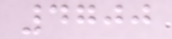4700
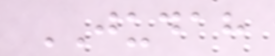JUDAH
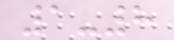1-8
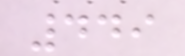449
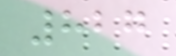827
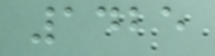1425
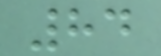84
